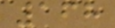168
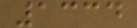1334
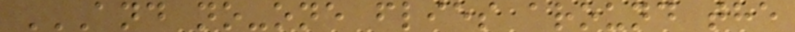AND NO-ONE FLIES AROUND THE
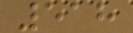518
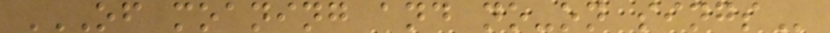OF MOANING AND NO-ON SINGS
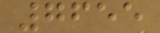7655
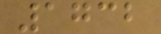1732
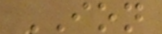ION
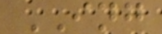ING
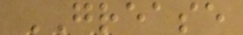GREASE
